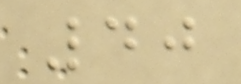40
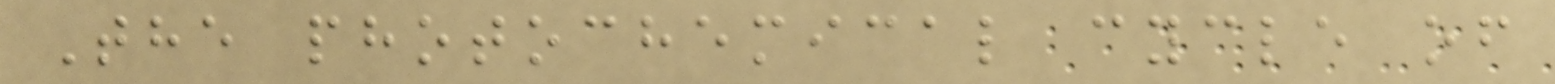The photochemical cycle of
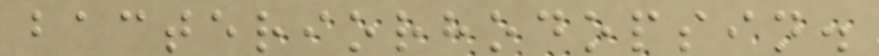bacteriorhodopsin.
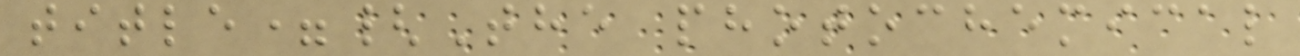title={The photochemical
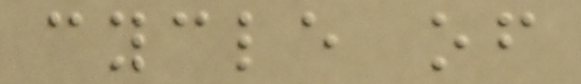cycle of
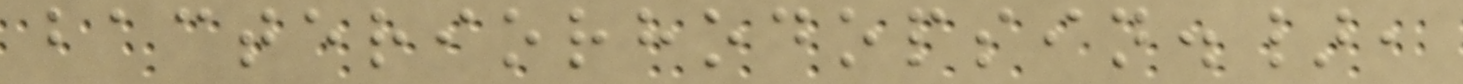bacteriorhodopsin.},
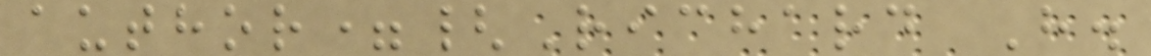author={Richard H.
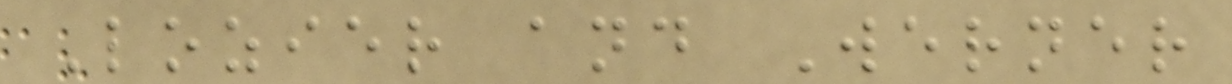Lozier and Werner
